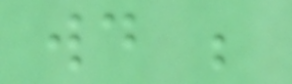would be
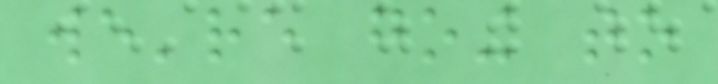we're going to
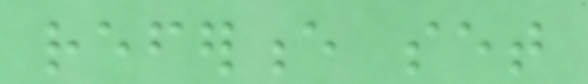reference set
